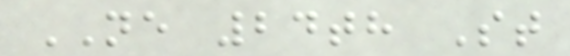NE 24th St
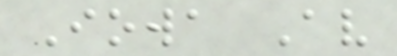Iowa Av
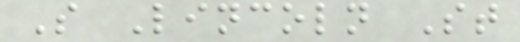S Lincoln St
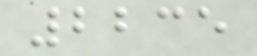2235
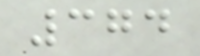374
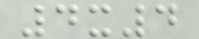4x4
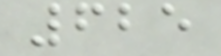625
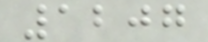1207
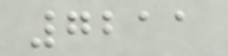7211
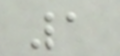1
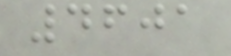4601
